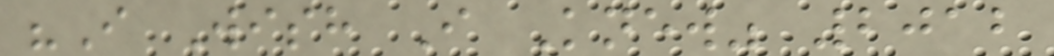"I Wish I Knew" 2012
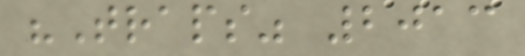"Traps" 2013
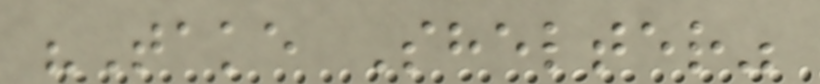"Take Shelter"
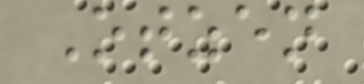Otzen
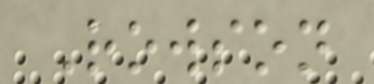Rowson
